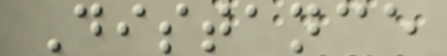Distance
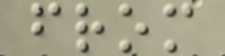from
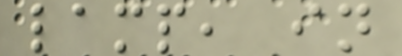lamp, in
